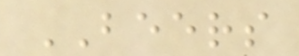BEERS
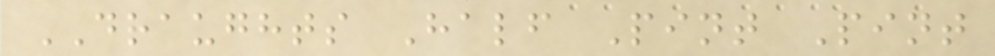DRAUGHTS Half Pint Pint
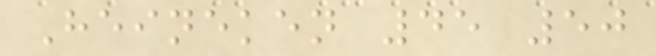Heineken 45 50
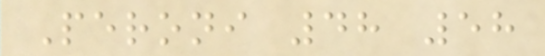Peroni 48 58
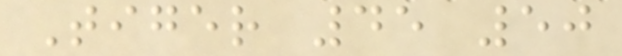Tiger 45 50
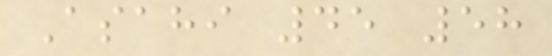Asahi 45 58
